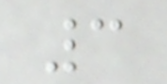3
